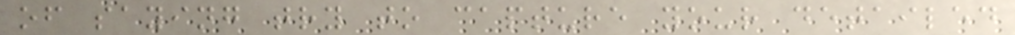of saying try to capture your detailed
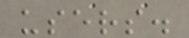users.
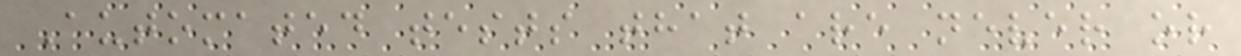Automated tests that are never or
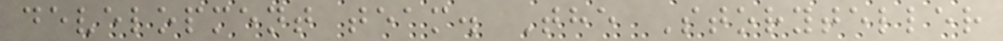development team. The Storyteller
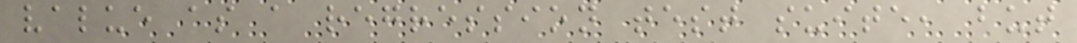value as a regression test suite, but
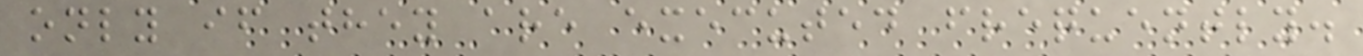only if they are executed frequently.
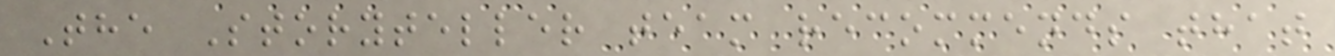The Storyteller team recommends that
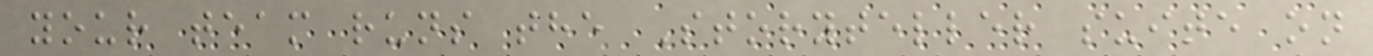your team runs the Storyteller suite on
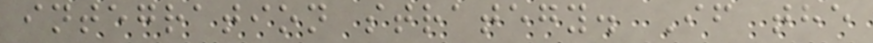integration strategy. If the
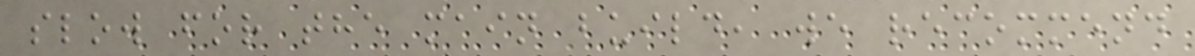slow for the main build, we recommend
